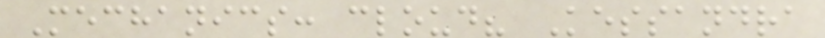Mechanics: cloud? Kessandra
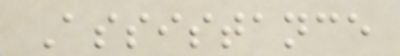Assistance
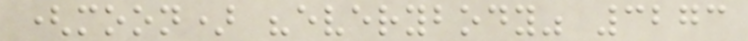(moon) "everybody" 3273
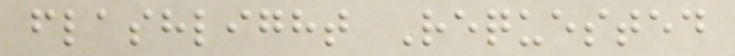flashlight Requested
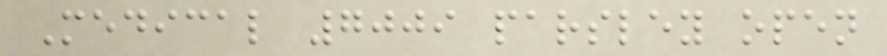Medical 7009 parsley open
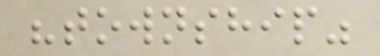"township"
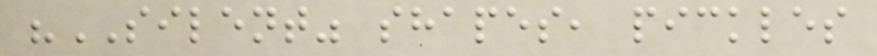"SILENT" shapes, pickles
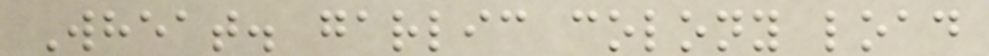Wheat. garlic colony load
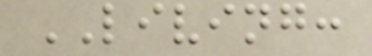LIVING:
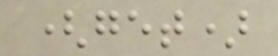(get)
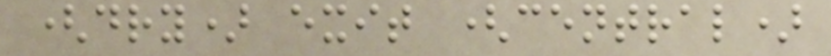(dry) exit (central)
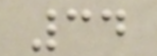34
